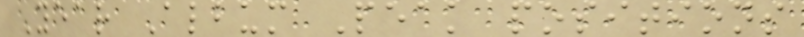Year Album Peak positions
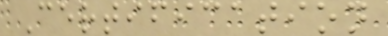Certification
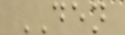DEN
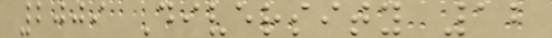2009 Diversity 12
